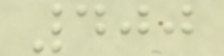400
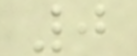0
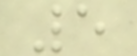5
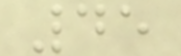45
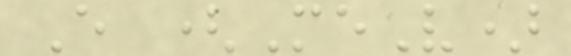E (MeV)
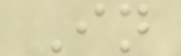In
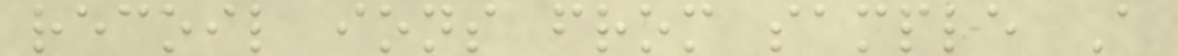recoil ions from sample A
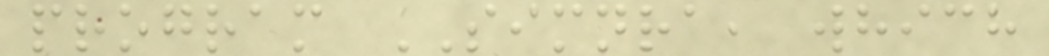program SIMNRA, which
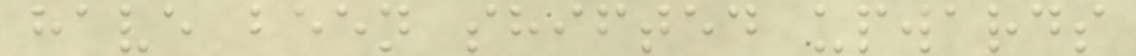have been shifted upwards
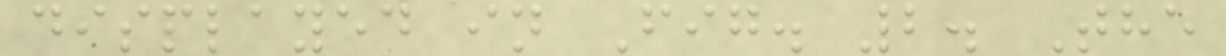displayed in Fig. 2. The
